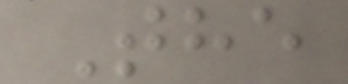The
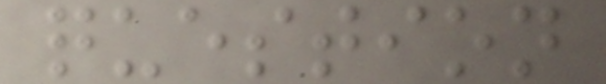question
